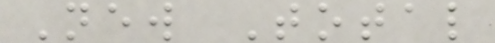New Total
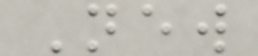New
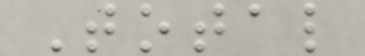Total
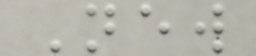New
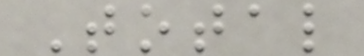Total
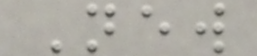New
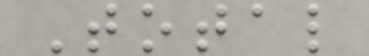Total
